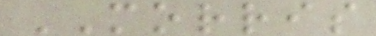MORRIS
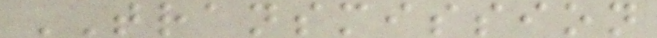TRANSMISSION
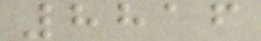8816
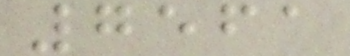7561
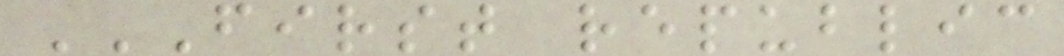FIRST REPUBLIC
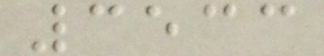3533
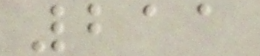211
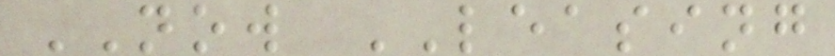NOW LEASING
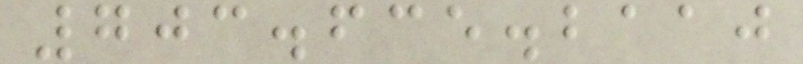703.635.2110
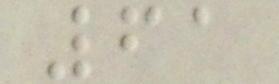61
